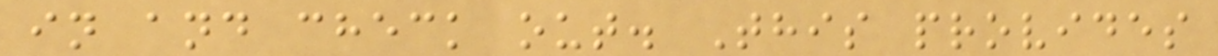in and check out. This provides
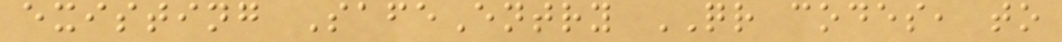existing SafeEntry QR codes, to
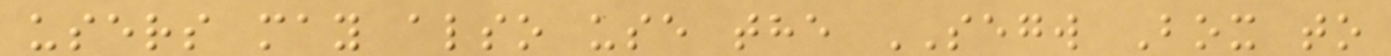users may also use the SEGW Box to
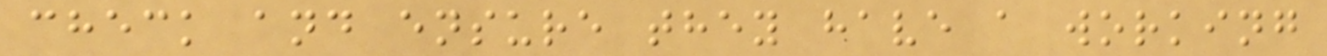check and ensure they have a working
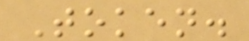Token.
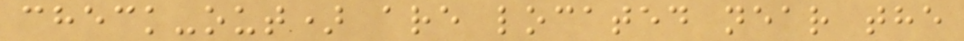check-out) are located near the
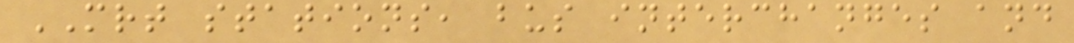MRT stations, bus interchanges and
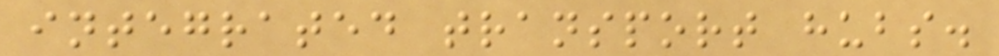integrated transport hubs.
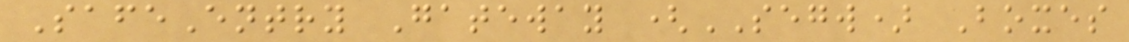SafeEntry Gateway (SEGW) Boxes
